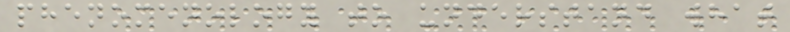phenomenology to understand what
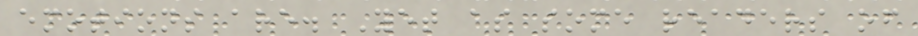emotions are. Yet as some readers of
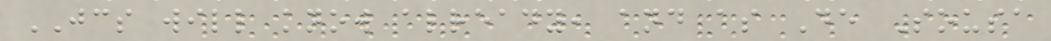JCS will know already, and as De Sousa
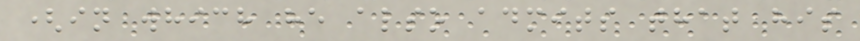(in which he also admits that his
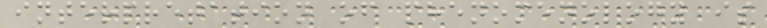interpretation of phenomenology is
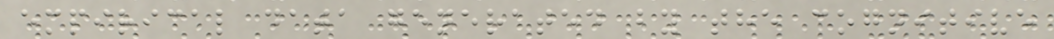empirical data generated by the cognitive
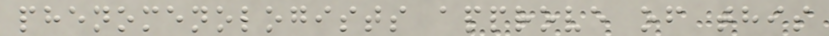phenomenologists approve of this
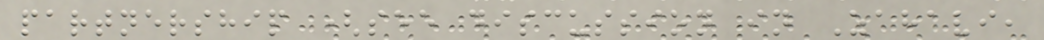partnership (see discussion in Zahavi,
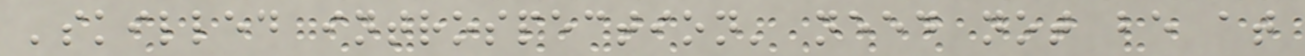'skilled introspection' need not be at
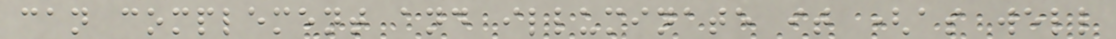can complement and illuminate it (as well
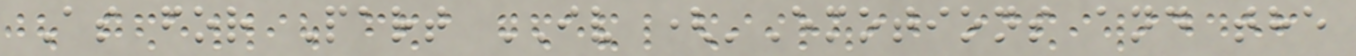As for Part IV ('Emotions and the
